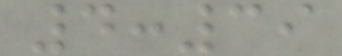4:39
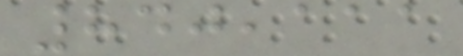840,111
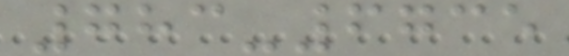783-6735
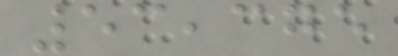53,375
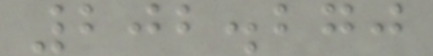202.270
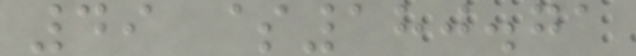49 $180.71
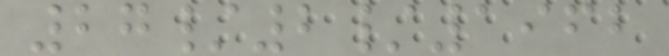27/2/1962
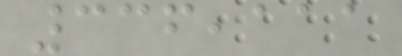336,111
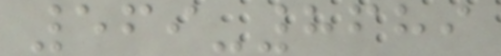569-8689
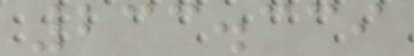233.339
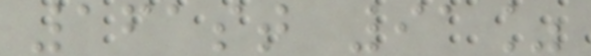161st 91%
